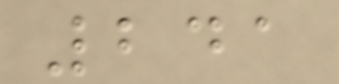241
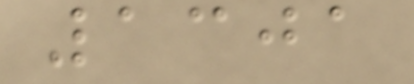1301
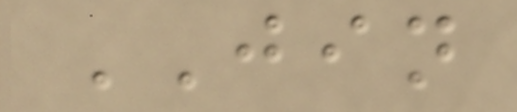JIN
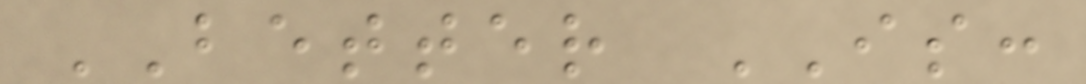BETTER IS:
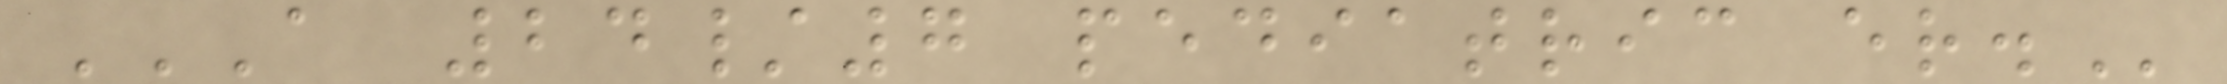A 24/7 PEDIATRIC ER.
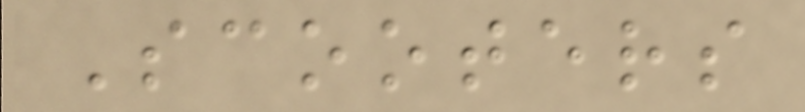Scooters
